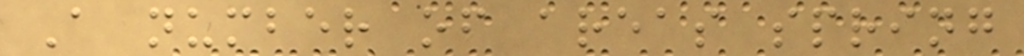A number of areas spring
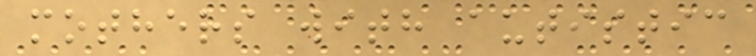mothers with autistic
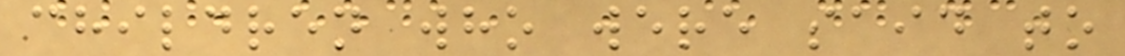children who were said to
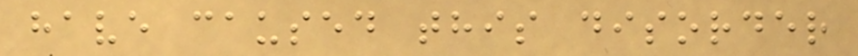have caused this disorder
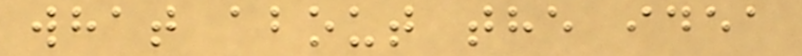what about the idea
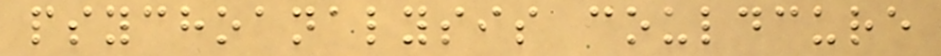psychoanalysis couldcure
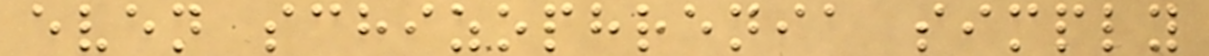even schizophrenia simply
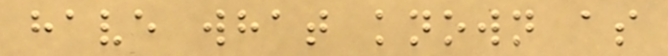have what known as
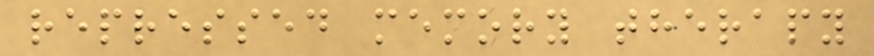repressed memory therapy
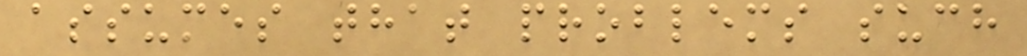assumes that problems such
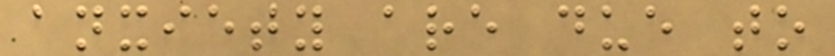anxiety are due to
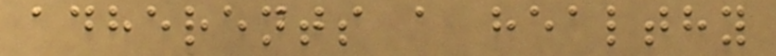adherents a healthy
